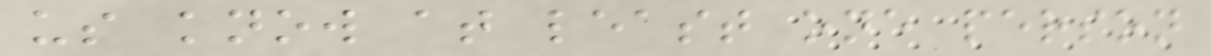us know at least one person
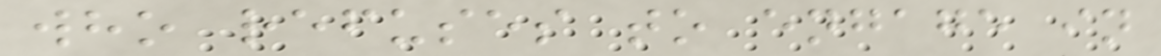who refuses to engage in
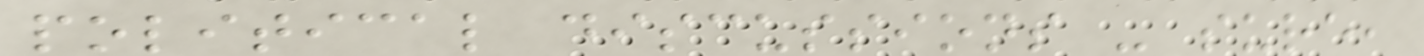political discussions - sure,
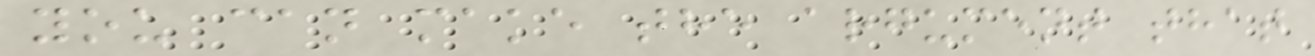you can make the argument that
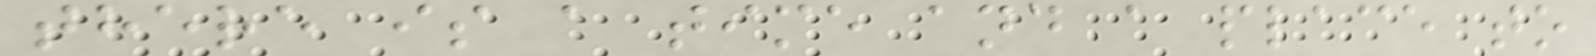there is a time and a place to
